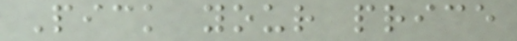Pick your price
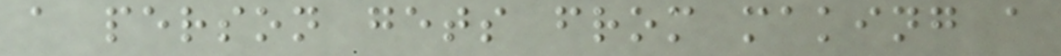a person gets from making a
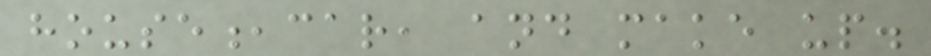house,car, and make up.
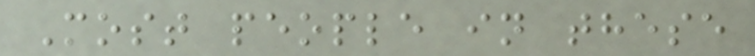Most people in these
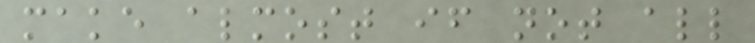make almost if not all
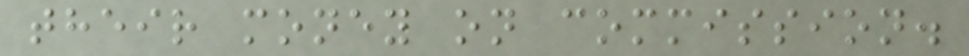their money on commission.
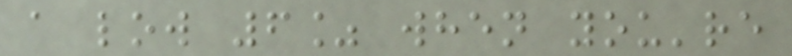a low 6% when you're
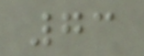73
